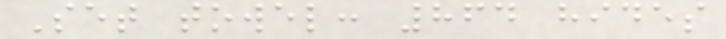Set towel: 864 hides
